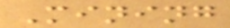Mining
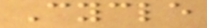Cycle
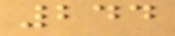244
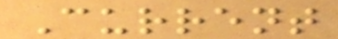Current
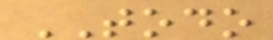TODO
